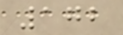172
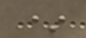*
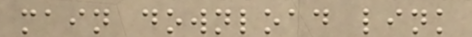main download link
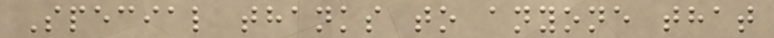Special thanks to anyone that
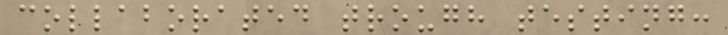collaborated trough testing:
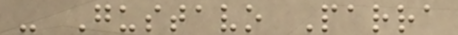- Gustavo Parra
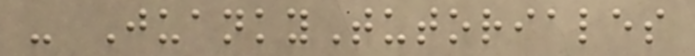- JuankyTutoriales
